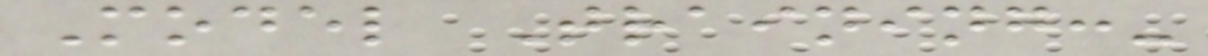Model Training:-
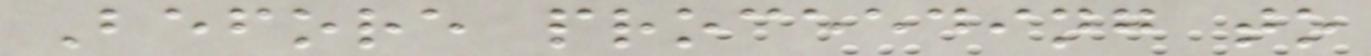Before proceeding to
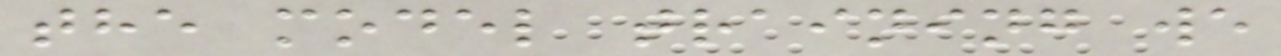the model training we
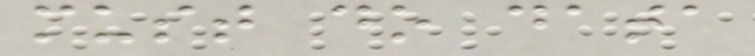must do data
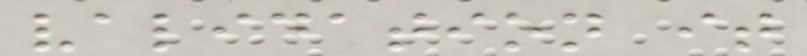validation it
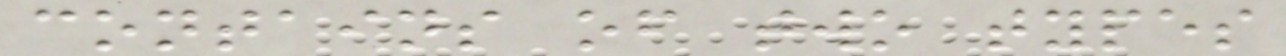contains of two types
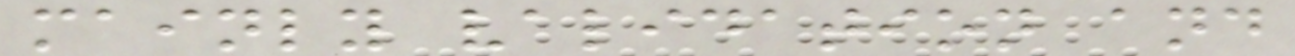mainly validation and
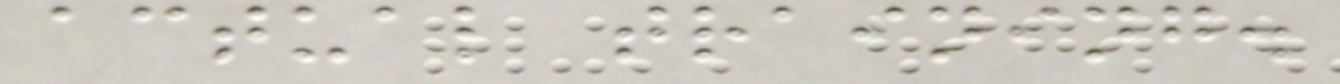actual training.
